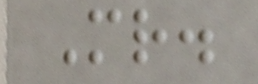Mr.
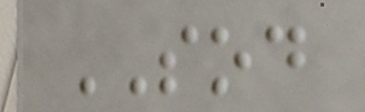SOD
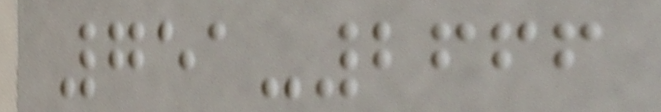751-2666
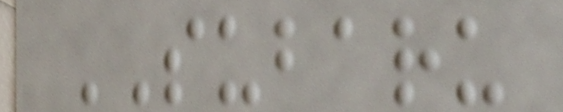SUBARU
